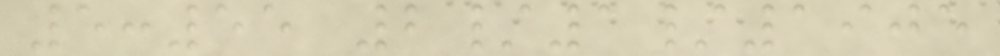5:55 2/1/1905
